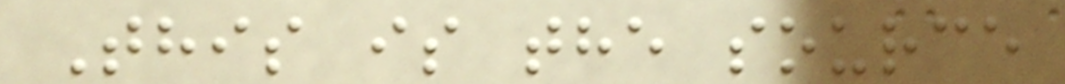This is the source
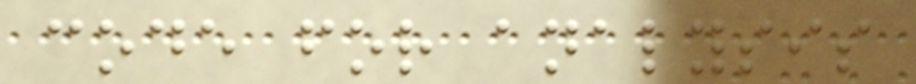code for analysis
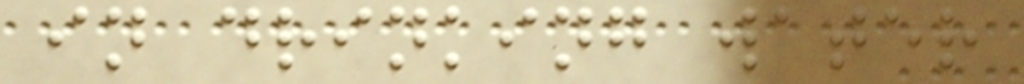in drinking water
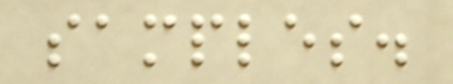samples.
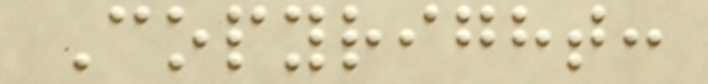Copyright:
